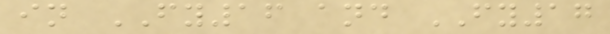in FY16 and FY17
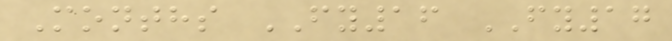Months FY16 FY17
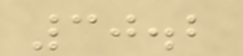30.2
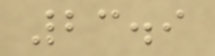23.9
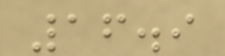16.9
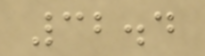32.4
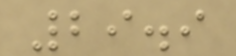29.9
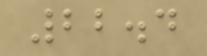22.4
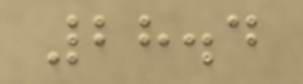28.4
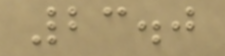23.0
